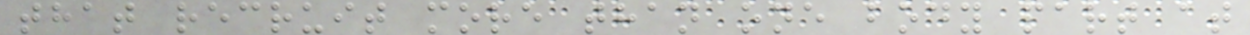that recruit more than one body part at
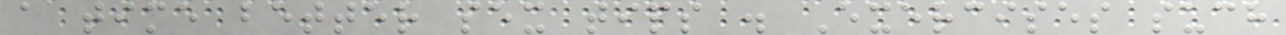a time better sex tips . Exercises such
